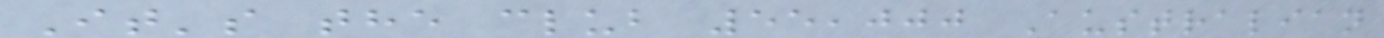It's the club 55,000 Australian
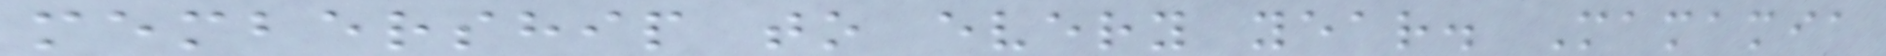membership to every year. Mamamia
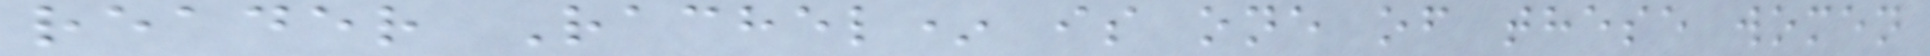reader Rachel* is one of these women
